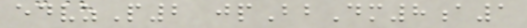edvzP2 jpBbDm8a1
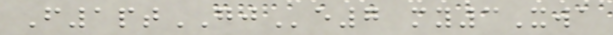F1ptGJe7 my3Xwa
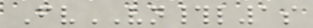FvVN#l1s
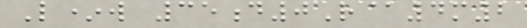L*w 35d0R@4m2
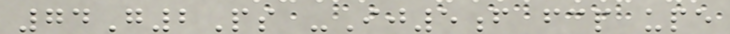74G2Ps -Ij5f fcp upe
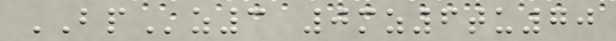BPz3 0mz6tu70
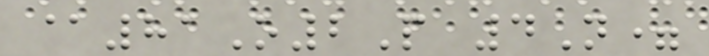@81O2P 4N=
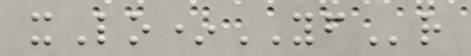xLo*YFr
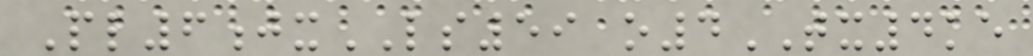Pl6jxLS59 o4TX4ke
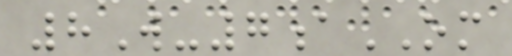8W-7aOM
